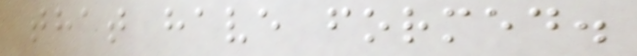that have formed.
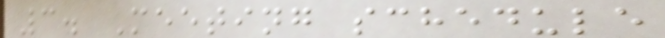3. Meeting schedule
